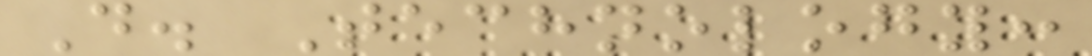D. Technology:
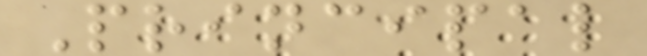Principal
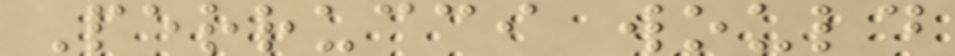Perrucci would
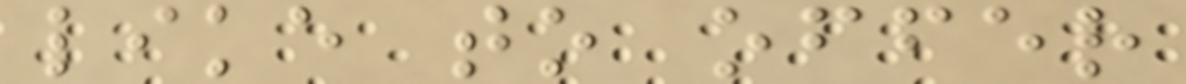like to offer
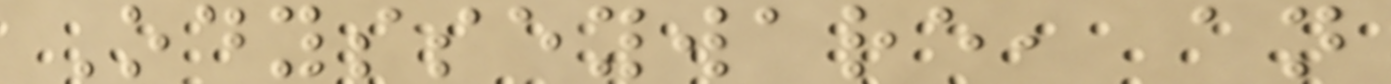Odysseyware, an
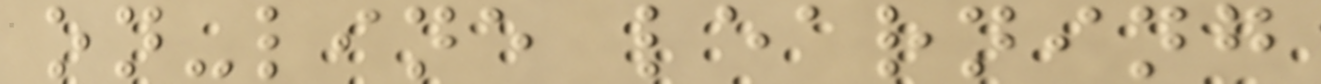on-line learning
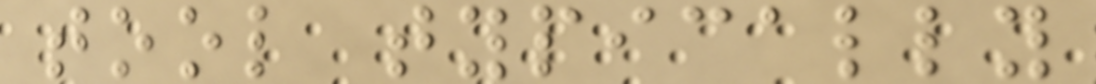tool typically
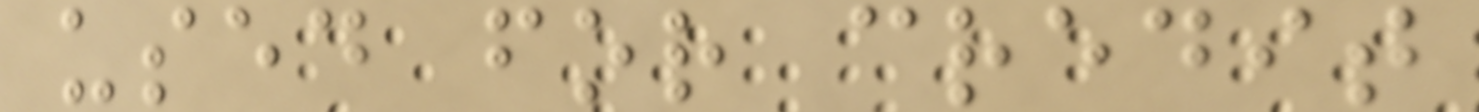used for credit
